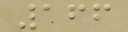166
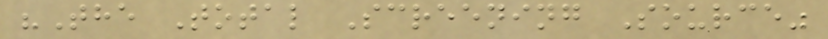"The Total Screening Source"
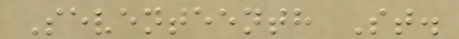Seventeenth St.
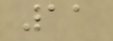11
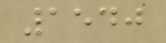1540
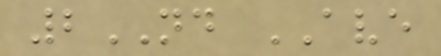2ND AVE
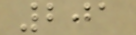201
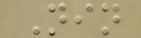Nin
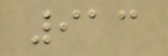913
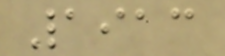1913
